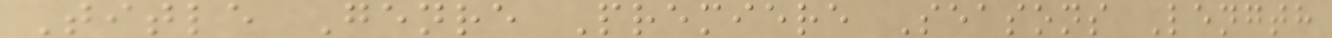Title Genre Premiere Seasons Length
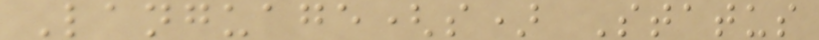Language(s) Status
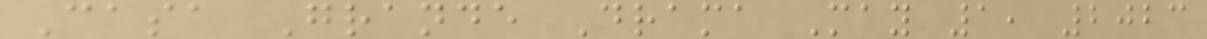Casa Grande Drama May 1, 2023
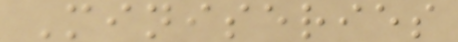Miniseries
